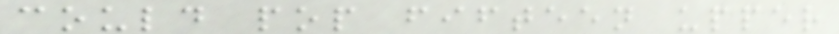could pop fifteen upper
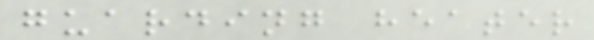guarding heater
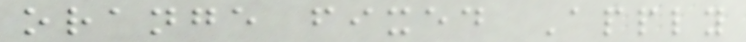orange fixed Apply
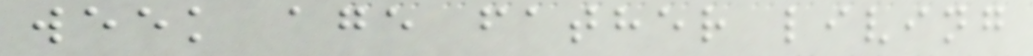week age father living
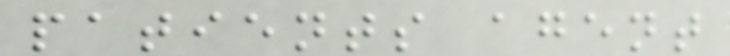patients agent
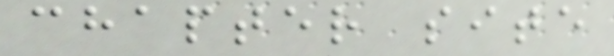chapter site
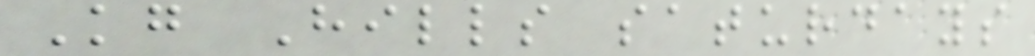Kg Hills saturdays
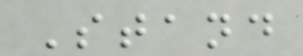Stand
